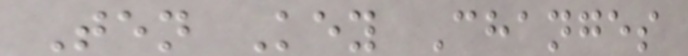Ten Key Changes
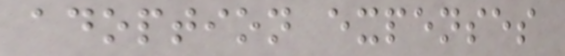adoption expenses
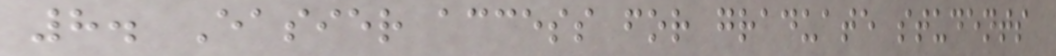8. Easier access for graduate students
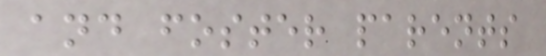and foster parents
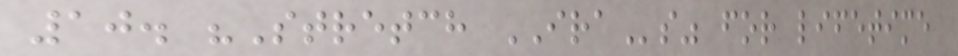10. "Stretch IRAs" for lifetime
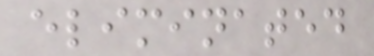eliminated
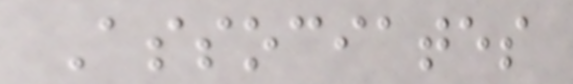Associates
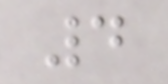4
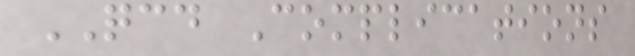QCD Complications
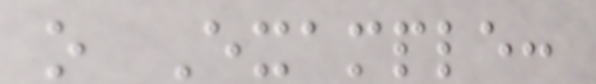o Example:
